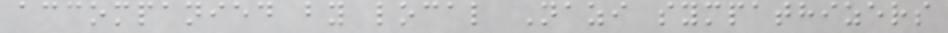accompanied by local Nazi sympathizers
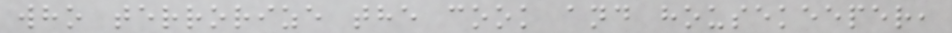who terrorize the cook and housekeeper,
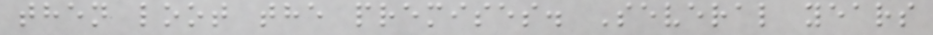then loot the premises. Several years
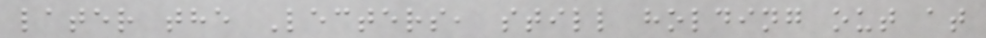later the Lecters, still holding out at
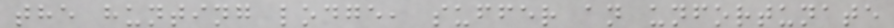the hunting lodge, suffer an unfortunate
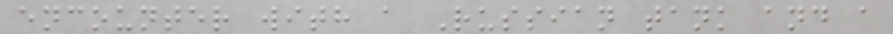encounter with a Russian tank and a
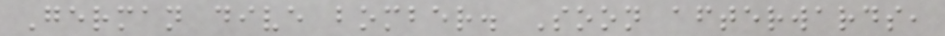German dive bomber. Soon afterwards,
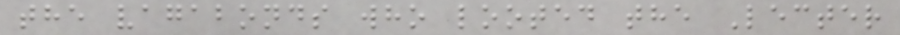the vagabonds who looted the Lecter
